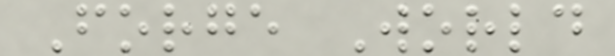Forge World
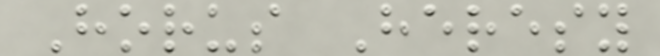Horus Heresy
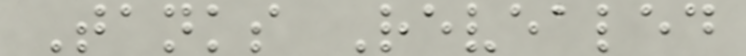Tanks Revealed
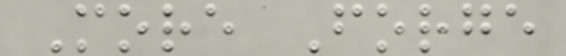More Forge
